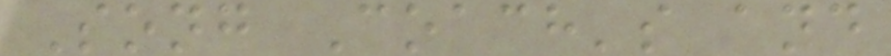Song Coach's and
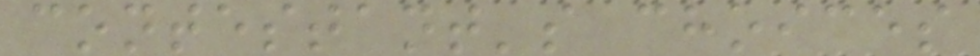contestant's choices
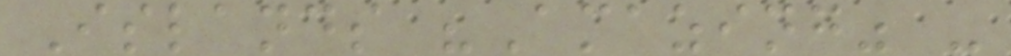Islands "Amazing" -
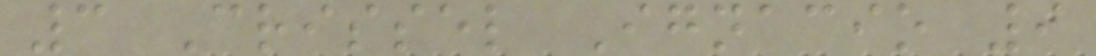3 Crissel Ignacio 9
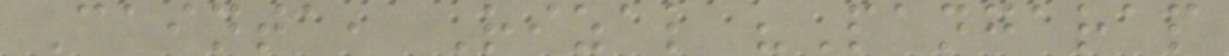Cainta, Rizal "Pangarap
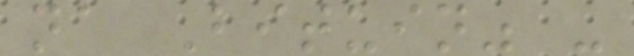na Bituin" -
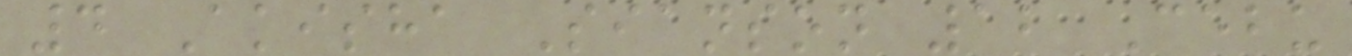4 Akisha Sianson 12 Cebu
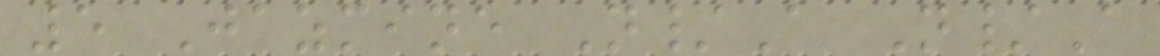5 Jazmine N/A N/A
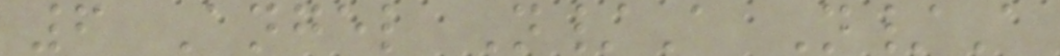6 Angel N/A N/A
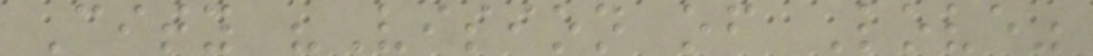City "Vision of Love"
